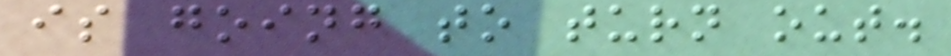is going to turn out.
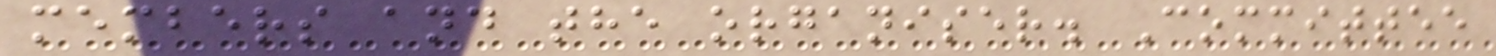members and the organiser. Committee
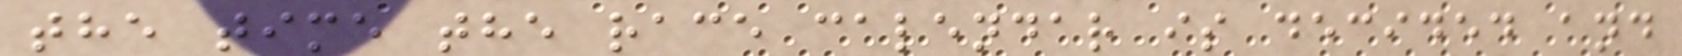the time the race calendar is decided and
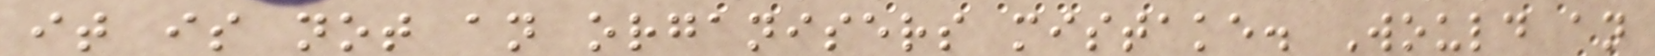it is not an organisers mistake. Would an
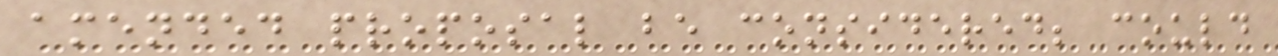amended proposal be considered; could
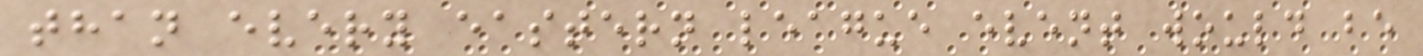than every eastern league event would be
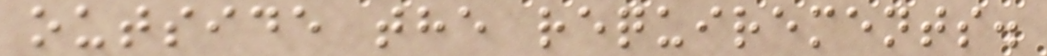outside the requirements.
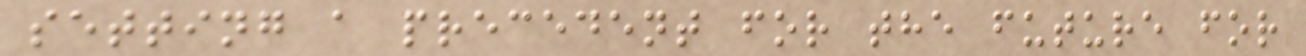setting a precedent for the future for
